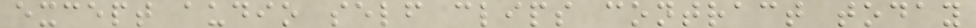except audio self clips contract today
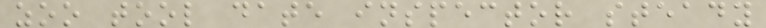zoo tool date inspector steady
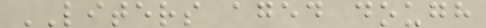LITERS aged dough
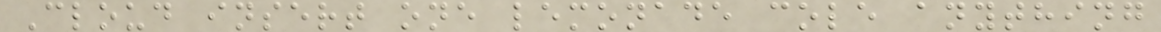Cloud insert one lemonade cole anything
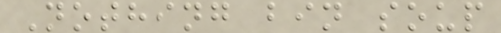Nothing bin soup
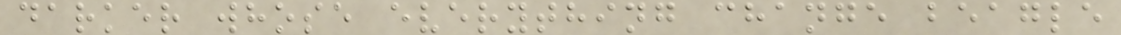darker whose everything change beagle
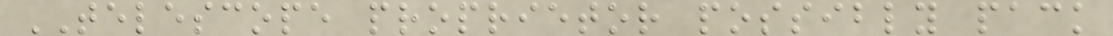TELESCOPE proprietor possibly pack
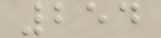254
